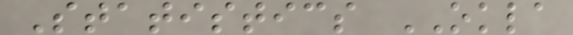Statistics OKLA
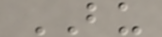BU
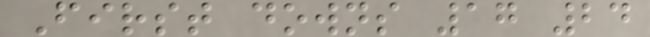First downs 17 24
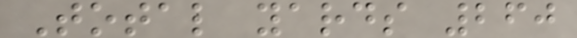Total yards 260
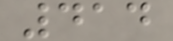414
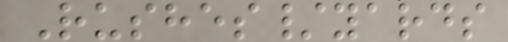Rushes/yards
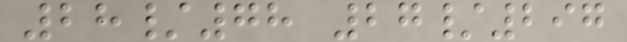28/78 27/297
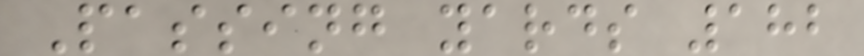Passing yards 182
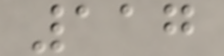117
